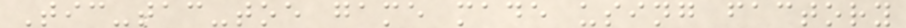Tic-tac-toe game made using factory
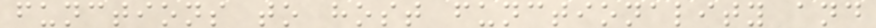functions to host functionality and
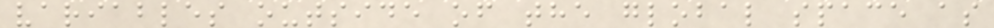variables outside of the global space as
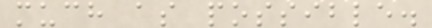much as possible.
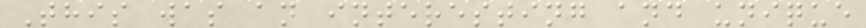This was an interesting and unique
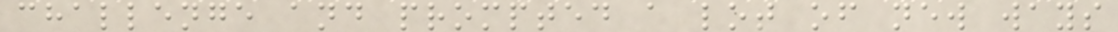challenge and prompted a lot of new ways
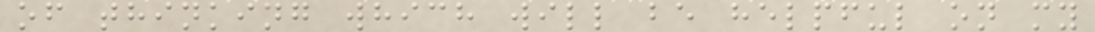of thinking which will be helpful on my
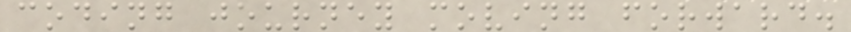coding journey moving forward.
